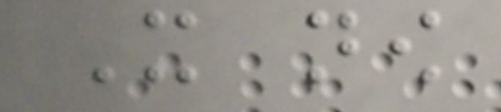It now
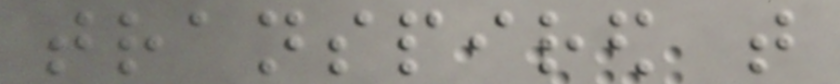transpired that
